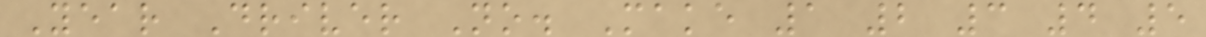Year Driver No. Make 1 2 3 4 5
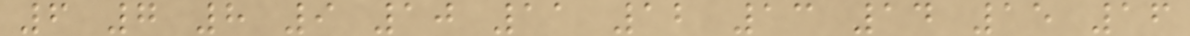6 7 8 9 10 11 12 13 14 15 16
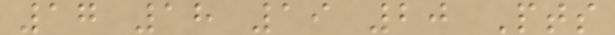17 18 19 20 Pts
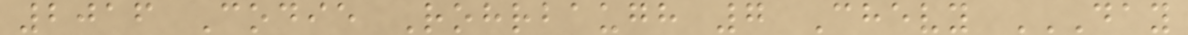2016 Codie Rohrbaugh 7 Chevy DAY
